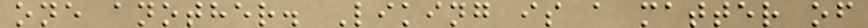one another. Liking is a matter of
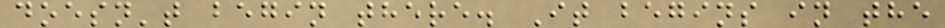doesn't begin there. It begins in the
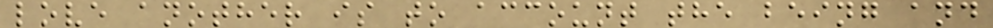love another is to account the being and
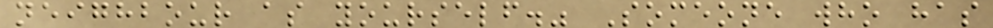neighbour as yourself." Someone who has
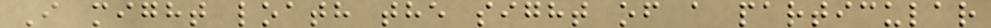I might loath the sight of a particular
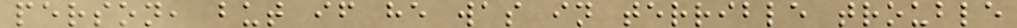person, but if he was in terrible trouble
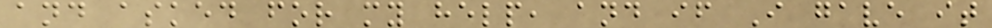and asked for my help, and if I gave it
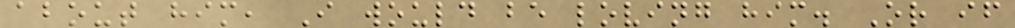about him, I would be loving him. Or if
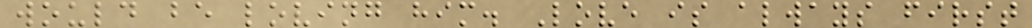would be loving him. Love is always first
